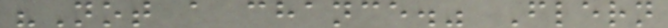"Not a chance." Flern
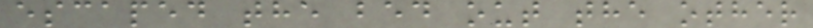escaped the bed out the other
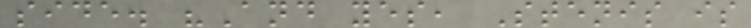side. "And yes, Stenis is
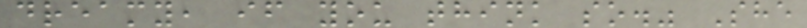dreamy, if you think so." She
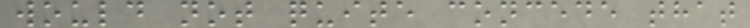would not quite concede that
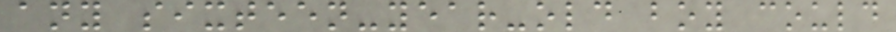any sixteen-year-old boy could
